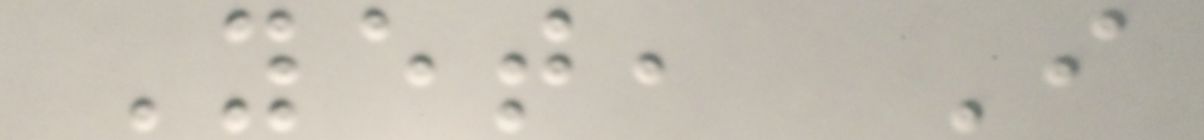Yet, I
